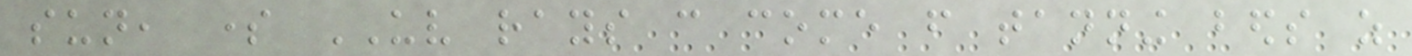sun, some UV rays can come from tanning beds as
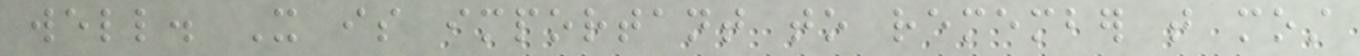well. It is important to remember that most
